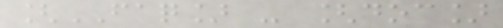[FAQ] - [doc]
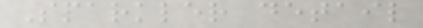Sparkler detail
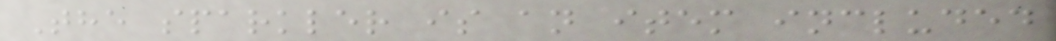The sparkler is an item included
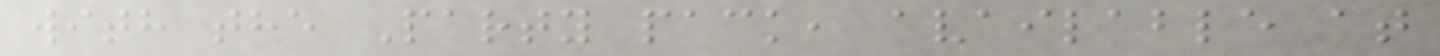with the Party pack, available at
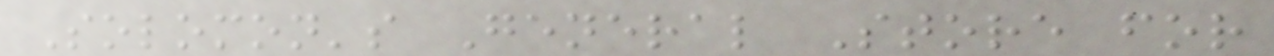Solomon's General Store for
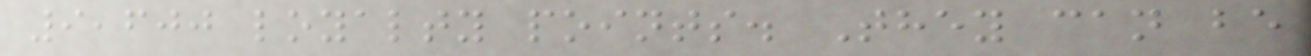9,600 loyalty points. They can be
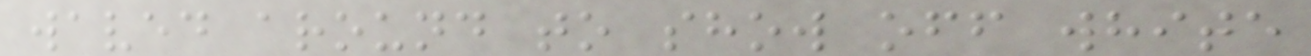waved around to show off white
